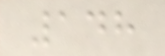148
